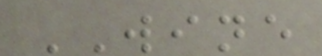WINE
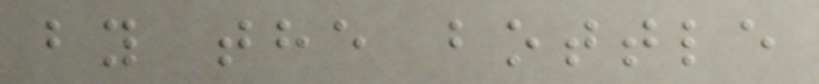by the bottle
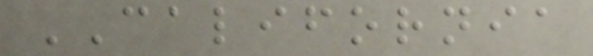CALIFORNIA
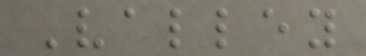Valley
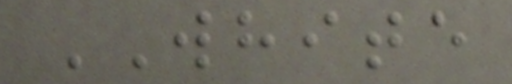WHITE
